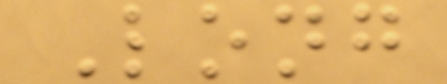Long
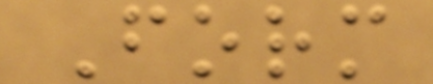Form
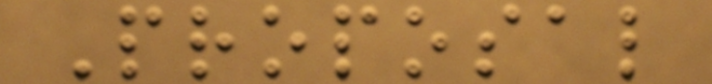Proposal
